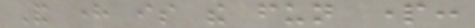And here is the fun part:
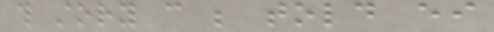this story can be told either
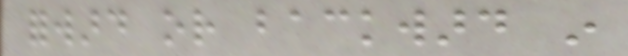forward or backward in
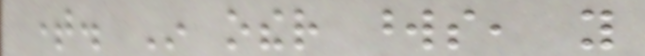time. In other words, you
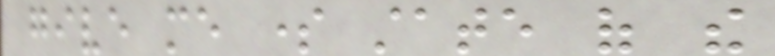give me some state of the
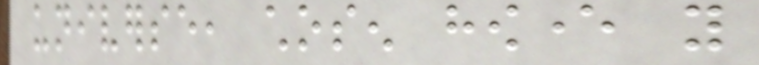universe, chosen however you
